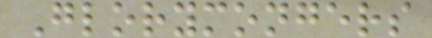Glorymongers
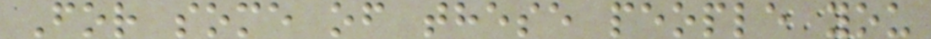For some of these people you
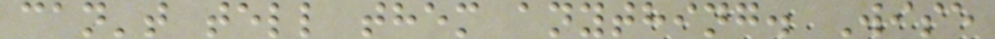can't tell them anything. Wise
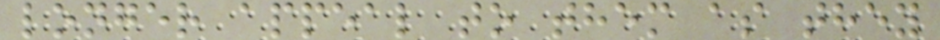longer appeal to them as they
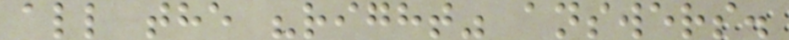all the "right" answers.
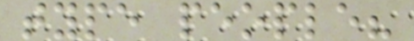type people?
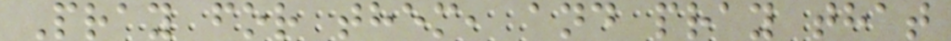Pray for them, and pray that
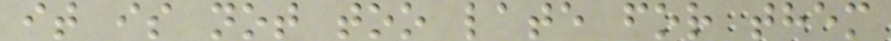it is not too late for them
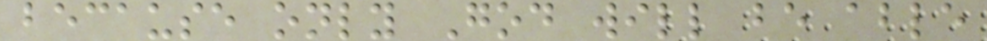because only God will be able
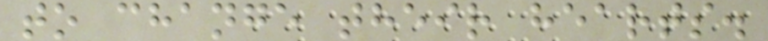to change their hearts.
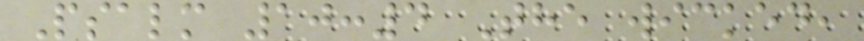Psalm 10:4 The wicked,
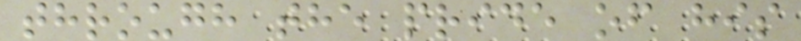through the pride of his
